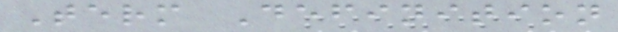Term Definition
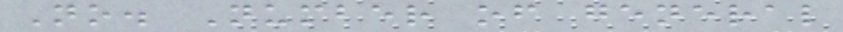No. Number of general
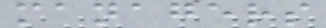managers
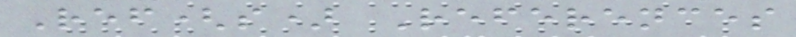Ref(s) References
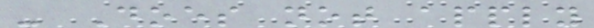- Does not apply
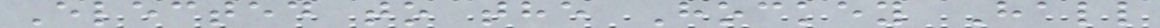Elected to the Hockey Hall
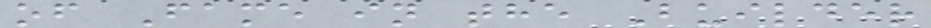of Fame in the Builder
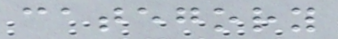category
